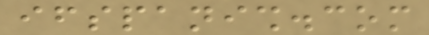ifspanish.com
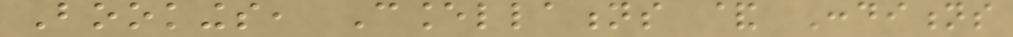Bookings, Cancellations & Conditions
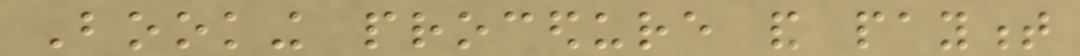Booking procedure and payment
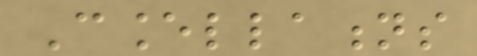Cancellations
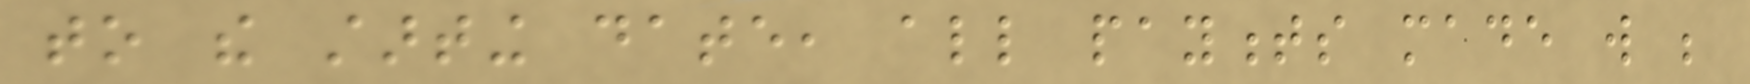to the starting date, all payments made will be
